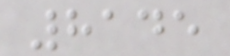8145
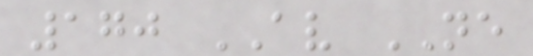170 AV NE
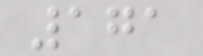171
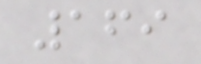169
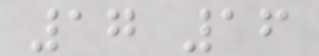17 16
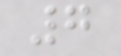7
